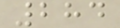284
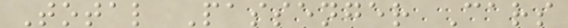Total Passenger Cars
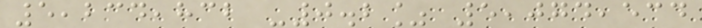5,234,832 -0.2% 5,074,534
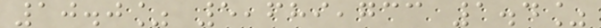10.0% 5,689,733 1.4%
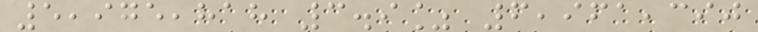5,975,818 3.9% 6,961,390
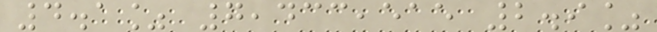4.1% 7,433,515 2.9%
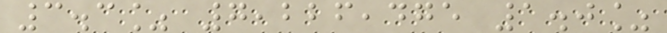3.3% 7,226,475 1.0%
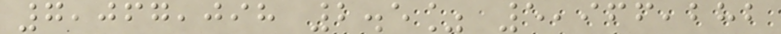7,067,098 2.5% 5,966,282
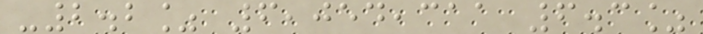-2.2% 6,054,311 6.3%
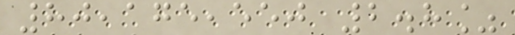80,175,550 2.8%
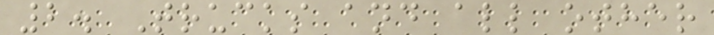2. Trucks and all other
